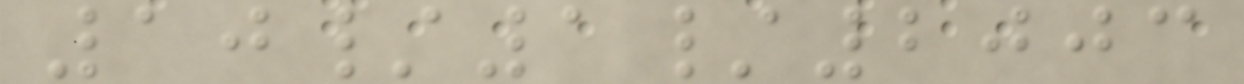10/1/2003
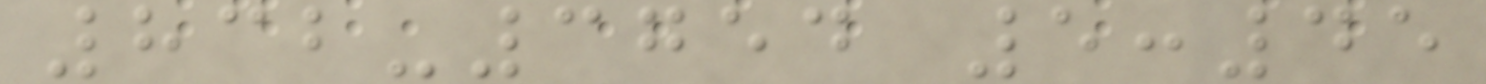832-3754 5:45
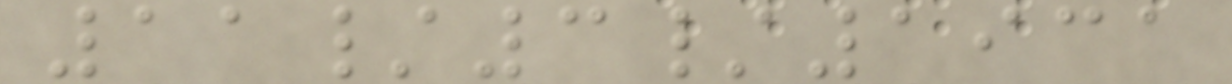11/3/1931
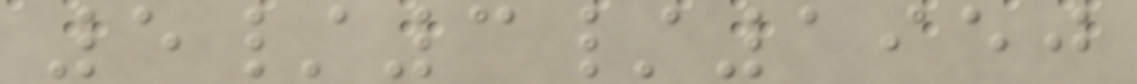5/3/1950
